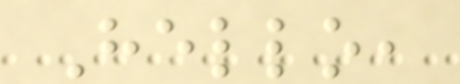Hello,
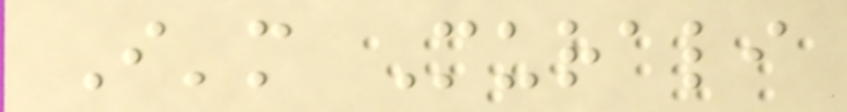I'm Murali
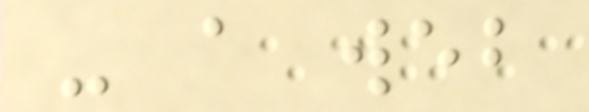- a web
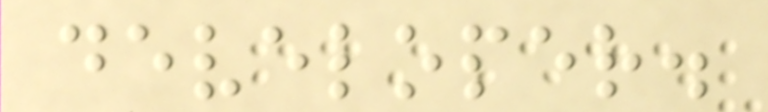developer.
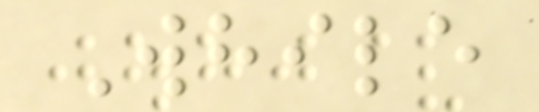While
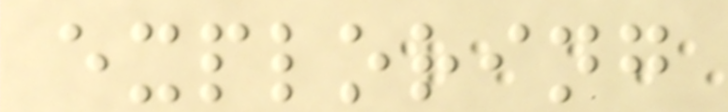exploring
